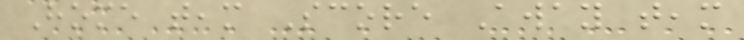Home team Score Away team
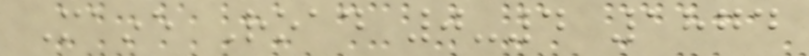Maine Road 0-4 1874
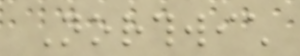Northwich
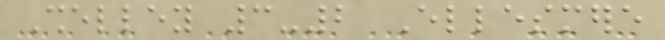Shelley 3-2 Ellesmere
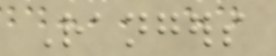Rangers
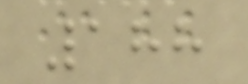188
